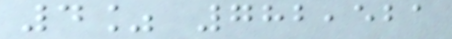4% 782,521
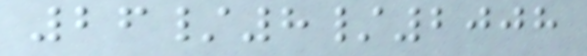26/8/2008
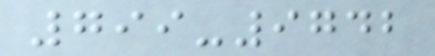799-9742
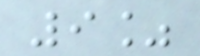9%
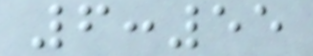6:55
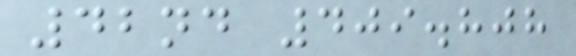42nd 409.808
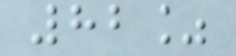82%
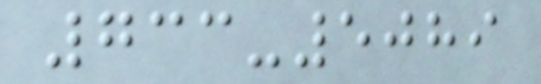733-5089
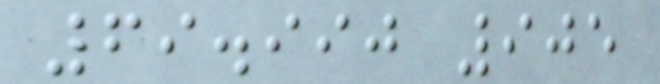69.990 905
